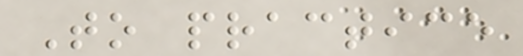To practice
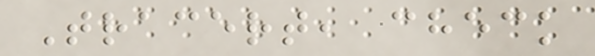Tracert, check
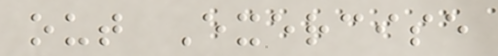out Exercise
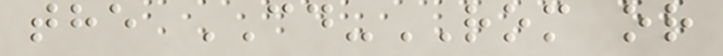the CD-ROM or
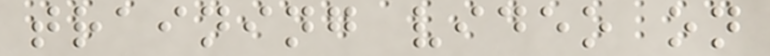training video on
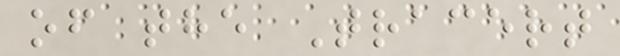of the Tracert
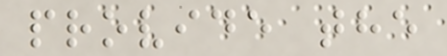provide the
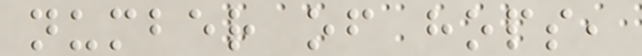number of hops,
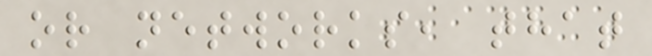or networks, that
